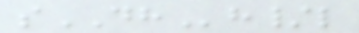sDHh/l
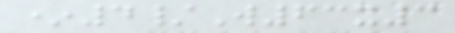*4/W63x3
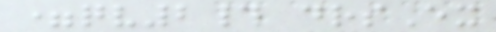=qv2# drsEx
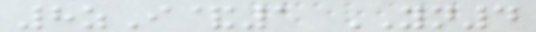8zI&1 YN4
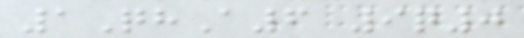1QhA6 9q0
